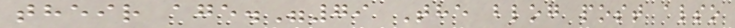their age."79 The blog post also
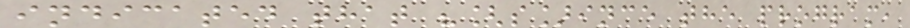indicated that "[s]ince the program,
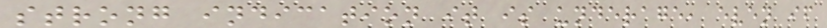strong indication it is underage, even if
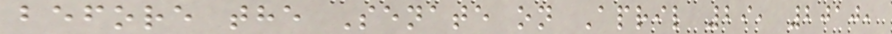before the Senate on April 29, 2010,
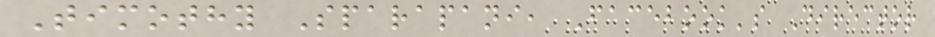Timothy Sparapani, Facebook's Director
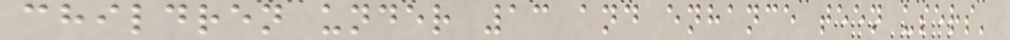children under 13 and enhance teen users'
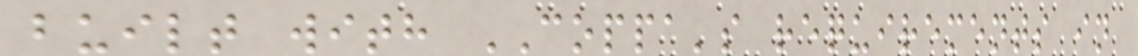built with COPPA's requirements in
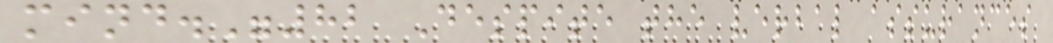mind."82 Despite the verbal assurances
